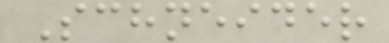Schneider
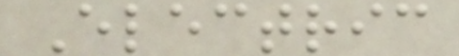Electric
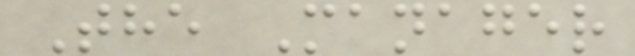The Manager
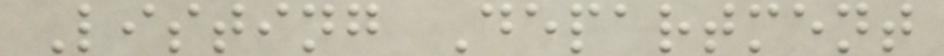Listing Department
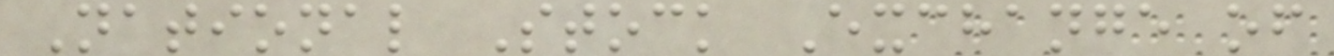National Stock Exchange of
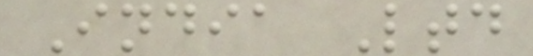India Ltd
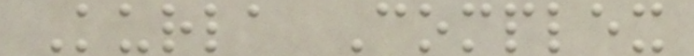Kurla Complex
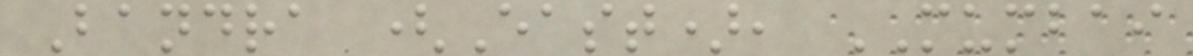Bandra (East), MUMBAI
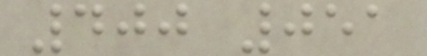400 051
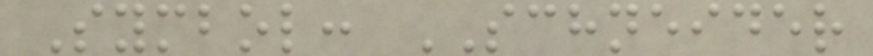Symbol: SCHNEIDER
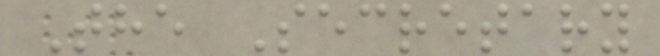The Secretary
